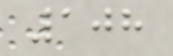108
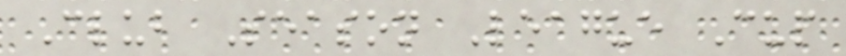Club Season League Cup
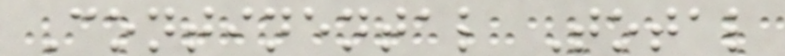Continental Total
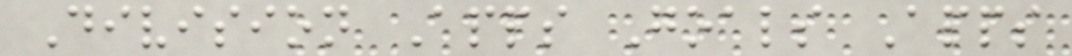Division Apps Goals Apps
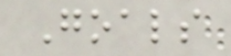Goals
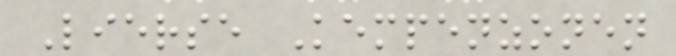Lierse Kempenzonen
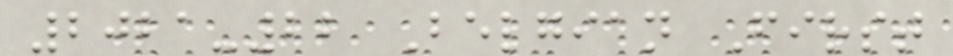2021-22 Belgian First
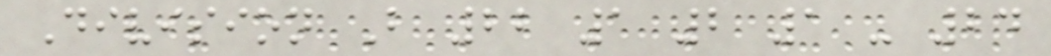Division B 22 1 2 1 - 24
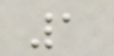1
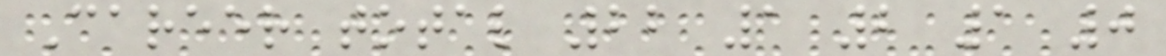Career total 22 1 2 1 0
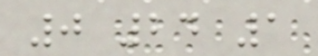0 24 1
